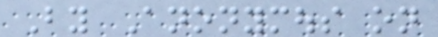By Anonymous on
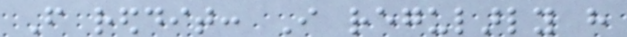From reddit: I regularly have
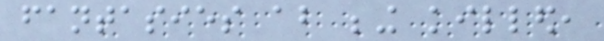fantasies about being killed,
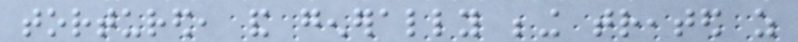tortured, and generally being treated as
